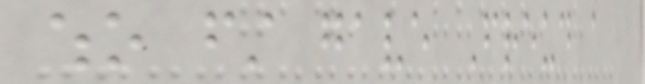who first gave Freud a
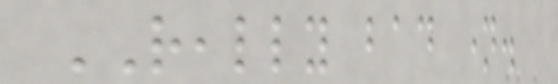REALLY bad name.
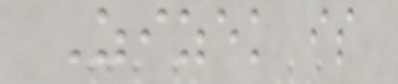Zizek is
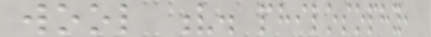wool v. philosophy,
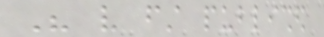His very first published
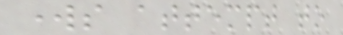works attempt to
